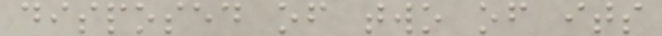disposed of two of its
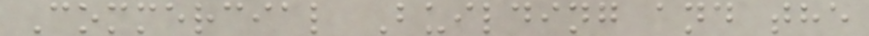Commercial Building and the
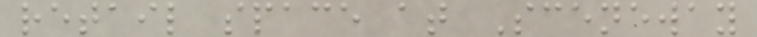retail space at Sceneway
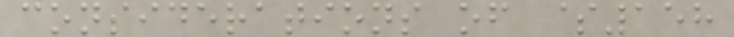considerations of $158
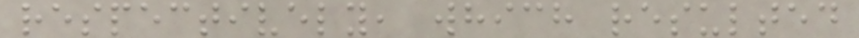respectively, which resulted
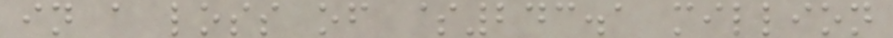in a loss of $243.1 million
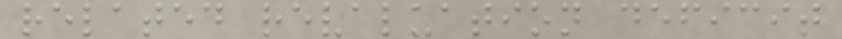related revaluation deficit
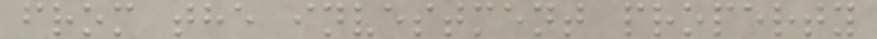from the investment property
